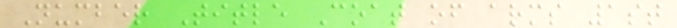Number Title Coat of arms 1st
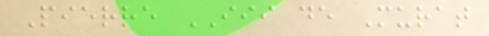Pierre III de Murat
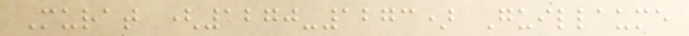Murat (1270-1273) Guillaume
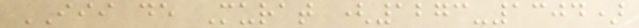III de Murat (1273-1304)
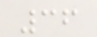36
